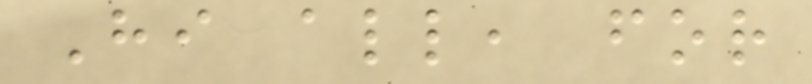Hi all, for
